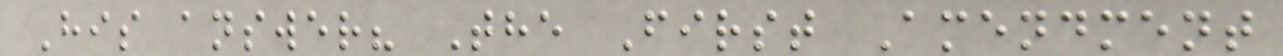His answer? The First Amendment
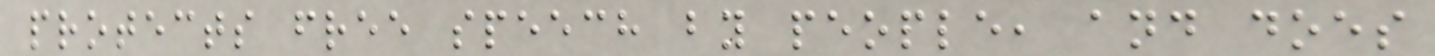protects free speech by people, and does
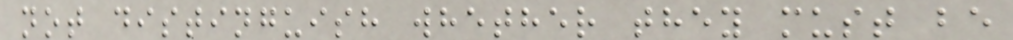not distinguish whether they must be
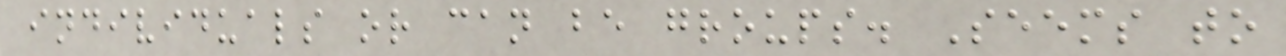individuals or can be groups. Seems to
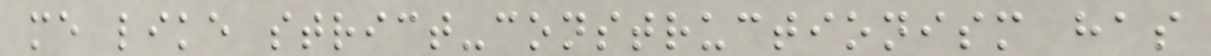me like strict-constructionism has
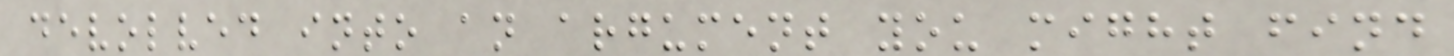devolved into an argument you might find
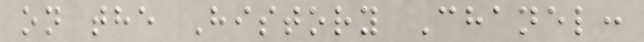on the History Chanel:
